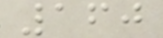160
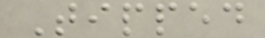Tipped
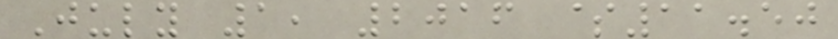July 1, 2016 $11.50
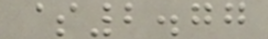$2.77
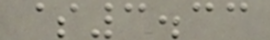$3.33
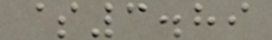$3.89
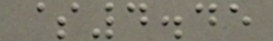$4.45
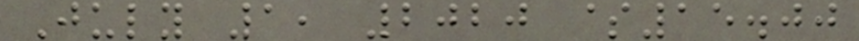July 1, 2020 $15.00
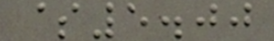$5.00
